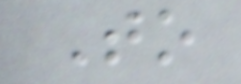To
